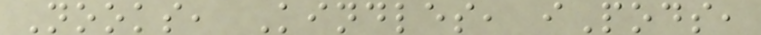Nooks, Kindles, iPods,
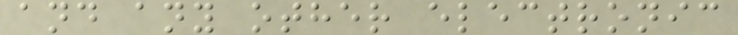and any other electronic
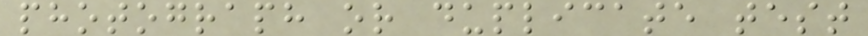photograph or duplicate test
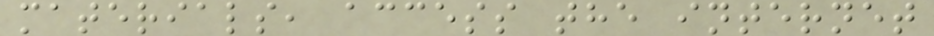materials, access the internet
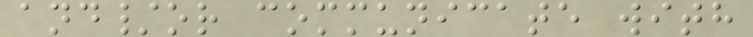and/or communicate with
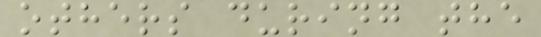others during the
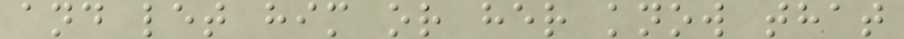and let him or her know that
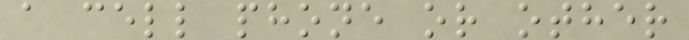a cell phone or other
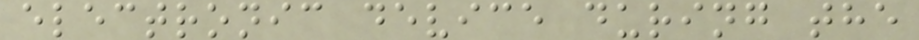electronic device during the
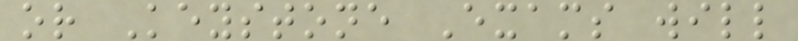or Keystone Exams will
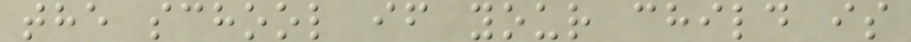the school if your child is
